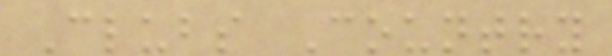Clubs Country
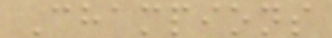Champions
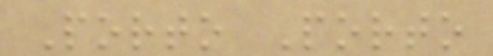Porto Porto
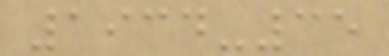1934-35
